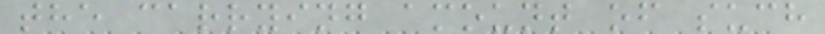the carrying amount of such
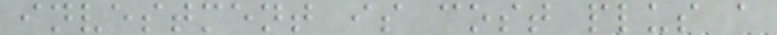investment is cost plus a
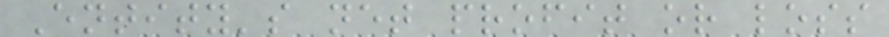Entity's net profit or loss
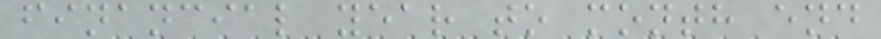financial year to month end
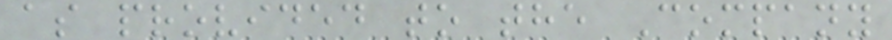as provided to the Company
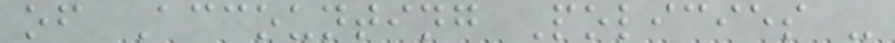of Accounting Policies -
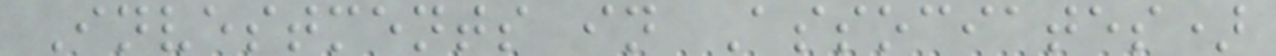Investments in Associates)
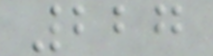227
